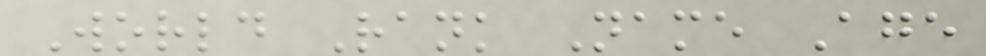World Rank Name Age
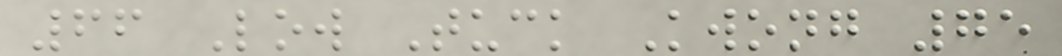66 Low Tuck Kwong 75
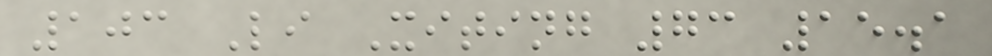103 Li Xiting 73 15.1
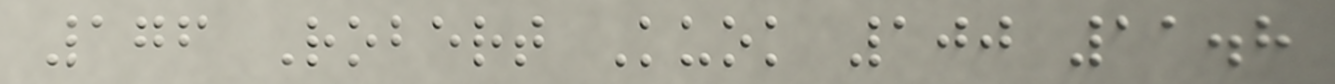176 Robert Kuok 100 11.8
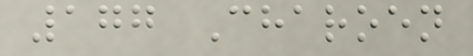177 Charoen
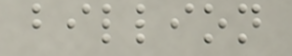billion
